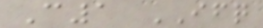C1 IFQ
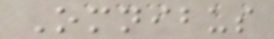Omnibus
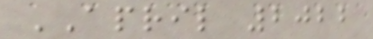APRIL 2022
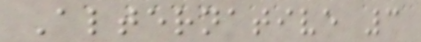Alternative 3
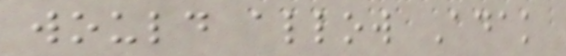would allow Adak
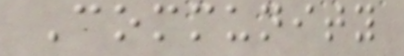Community
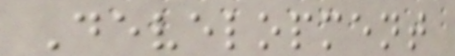Development
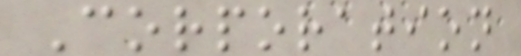Corporation
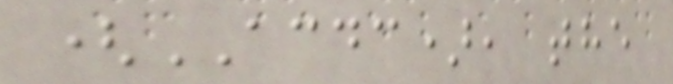(ACDC), the
